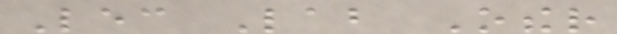Lec Lab Other
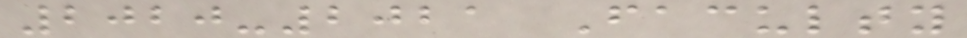2020-2021 Faculty
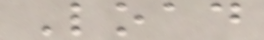Load
